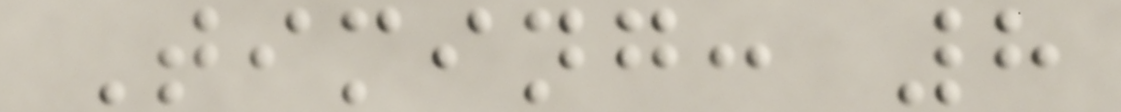Timing: 8
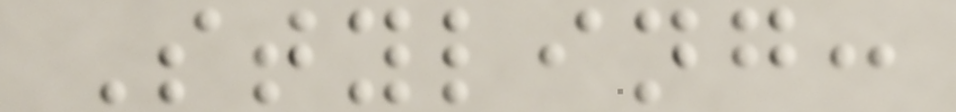Styling:
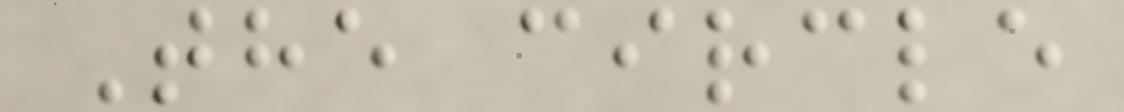The circle
